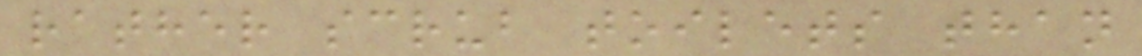rather scrub toilets than
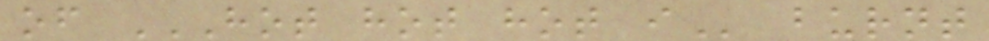of HOT HOT HOT I burnt
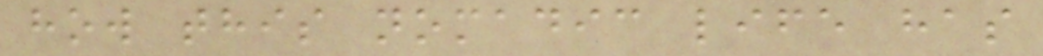how this nomadic life has
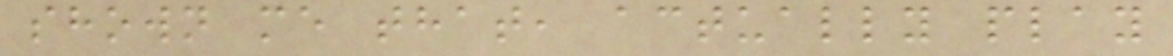shown me that, actually play
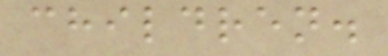children.
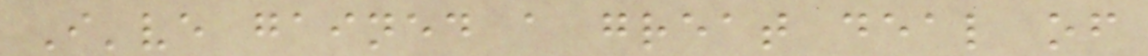I've gained a great deal of
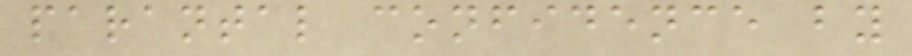parantal confidence by
